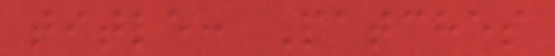title: Patches
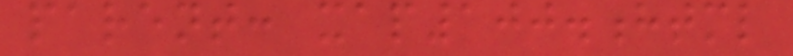parent: xap100.html
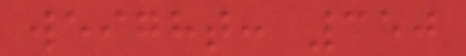weight: 350
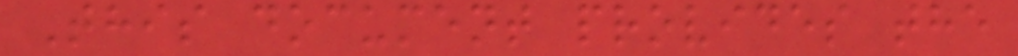This document provides the
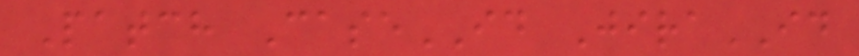Patch CaseID JiraID
